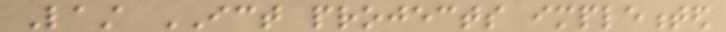Last ICT projects implemented
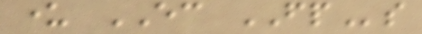under EC FPs
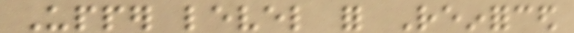Upper level for Reinforced
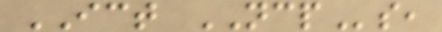ICT NCPs,
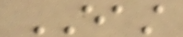EAST
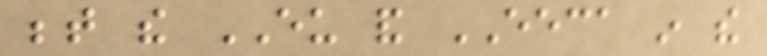between the EU and EECA in the
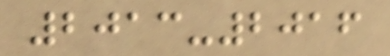2013-2016
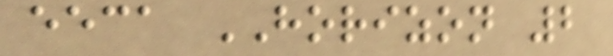eeca HORIZON 2
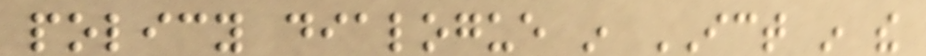policy dialogue in ICT in the
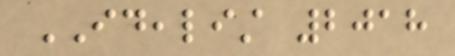IDEALIST 2018
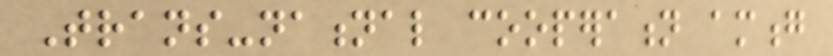Trans-national cooperation among
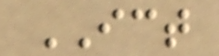ICT
